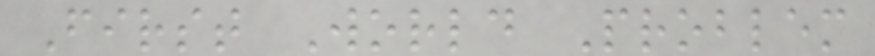First World Problem
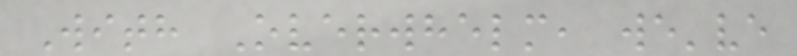With Overwhelm, we've
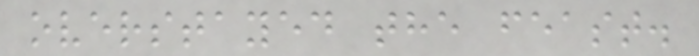overstayed the feast.
